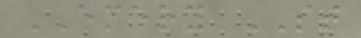EMERY ST
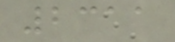2311
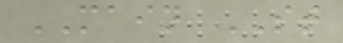MAIN ST
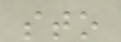sto
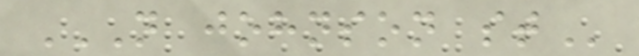N JOHNSON ST
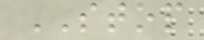STOP
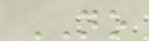NO
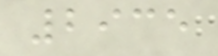2935
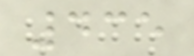435
